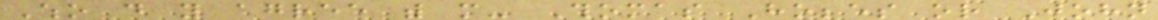Who do you agree with more- Thomas Hobbes or John
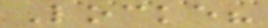Locke?
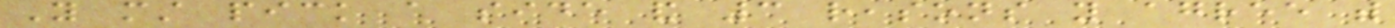You must pick a side and 3 reasons you agree with
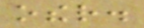other.
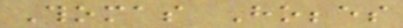Thomas Hobbes
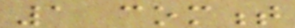1 comment
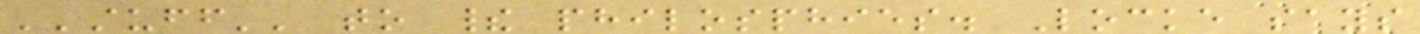''stuff'' to their philosphies. Locke says
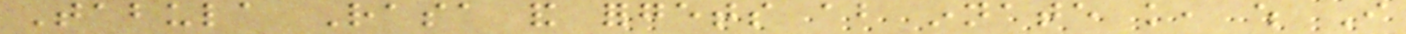Tabula Rasa and forgets about innate knowledge, which I
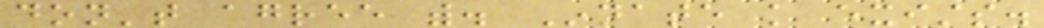don't agree with. Innate knowledge exists.
